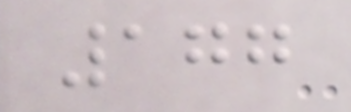177
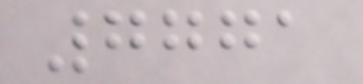7771
